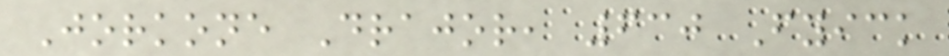Jorkone Drajor, 630 Fyick
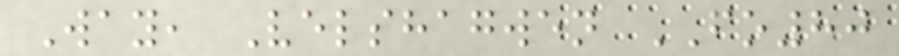Way, Velshagwen FO80
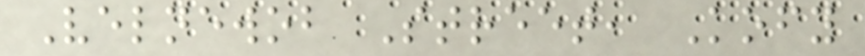Velnewob Street, Kofy
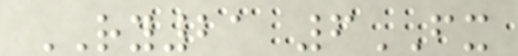RY21 6FX
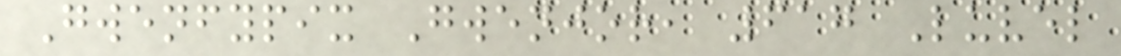Gwenfypix Gwenjor, 617 Luvel
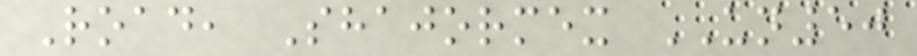Road, Shajormex UN50
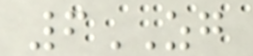6ZG
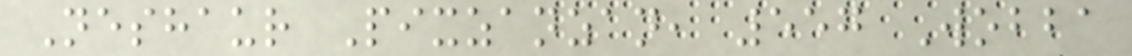Neshaur Pixzanzan, 557 Wobba
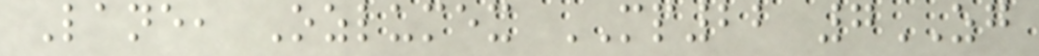Lane, Ozlumex MP22 7ZG
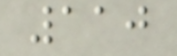110
